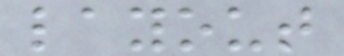layout
